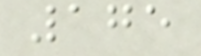175
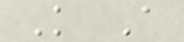K A
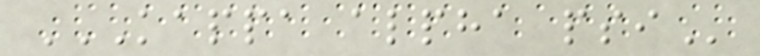KAPPA ALPHA PSI
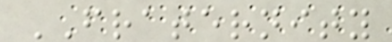FRATERNITY
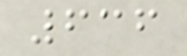636
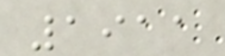1911
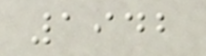1942
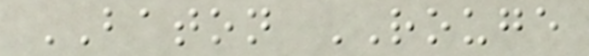BATON ROUGE
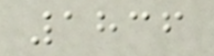1836
